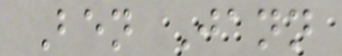Ben Jann
